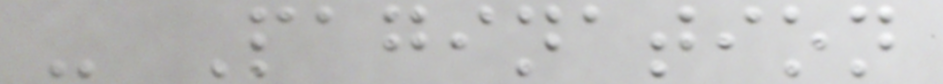- Pagination
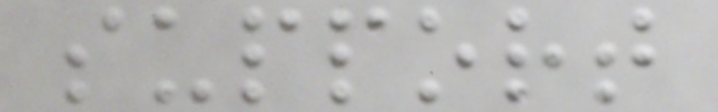support
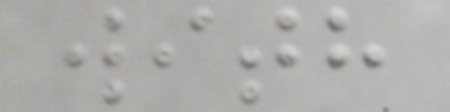with
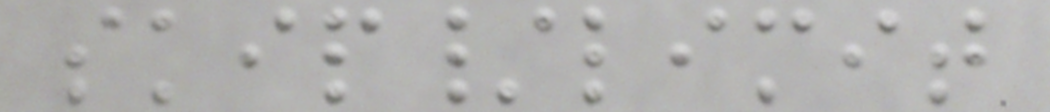skip/limit
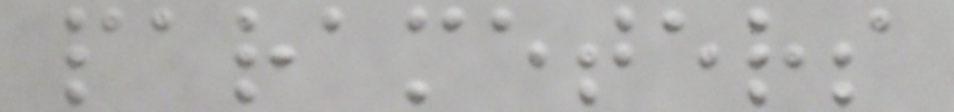parameters
